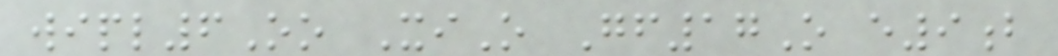wipl6Oo XiO Gf17O e9b
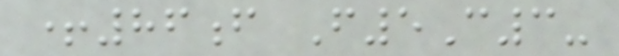+86f F5C3-
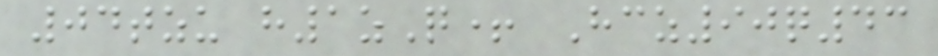04tzu h1zQ+ Hcz90q43
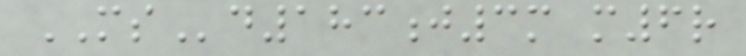MSd183j3m m6r
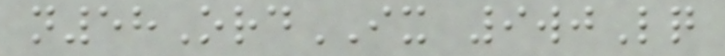n58OrdIX 9wjLq
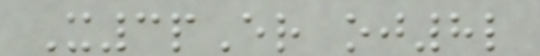X3pEr oj8l
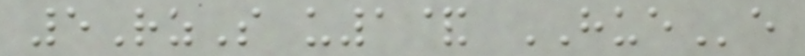5RzS u1& HUEe
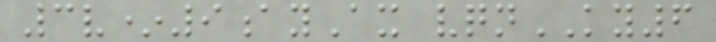3v*9ayAx vqnKY6
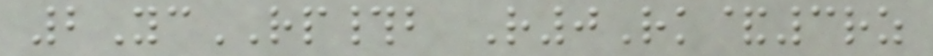2YcRP#b R0Rk&3rz
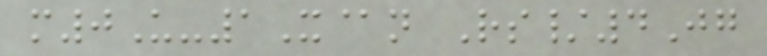m0U-1X@n Rs/4Jg
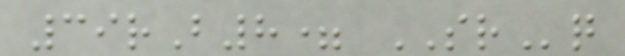39rB8= SRq
